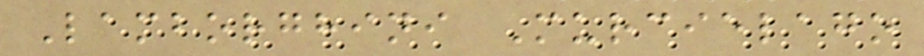Lamborghini Murcielago
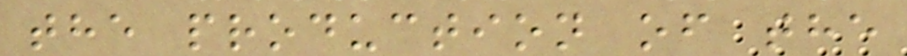the production of the
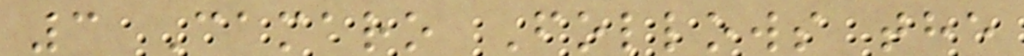3 Camaro Follows the
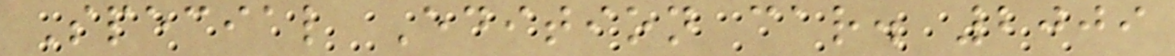Special Edition car. 2009
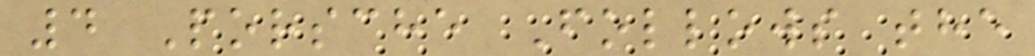4 Porsche Follows the
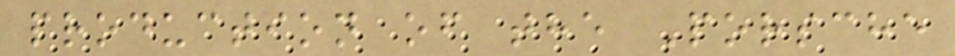production of the Porsche
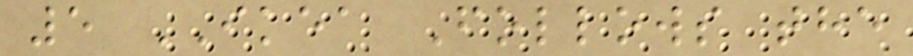5 IKEA Follows the
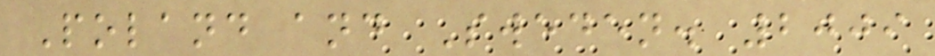Poland and Sweden. 2009
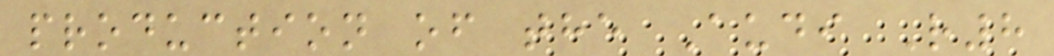production of the Audi R8
